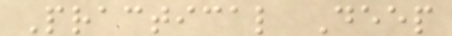Practical Deep
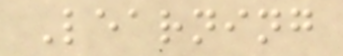Learning
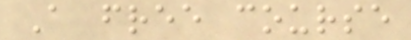A free course
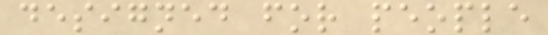designed for people
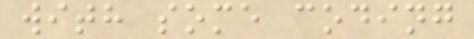with some coding
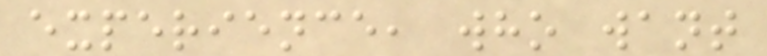experience, who want
